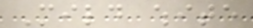Mild white
